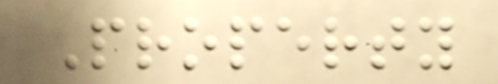Property
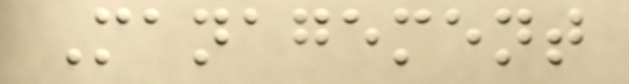Management
